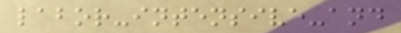labor-intensive-and
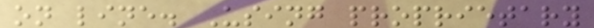on line. Using proprietary
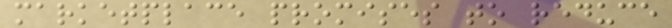marketplace promises to reduce
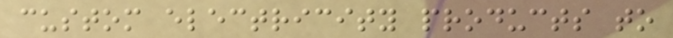custom electricity products to
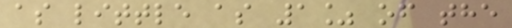as little as 1% of the
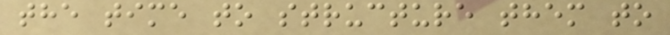the time to structure them to
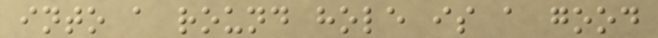into a round hole is a good
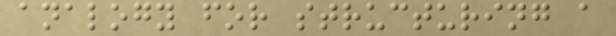analogy for structuring a
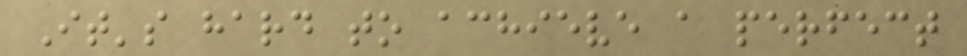It's hard to achieve a perfect
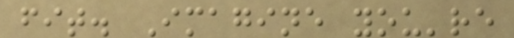fit. Imagine you're
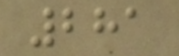281
